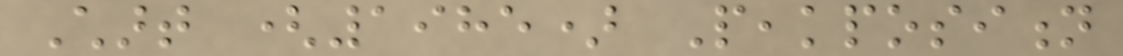Chart (1985) Peakposition
